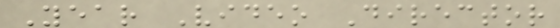Year Video Director
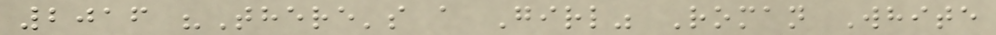2016 "There's a Girl" Roman White
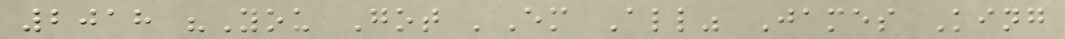2018 "You Got 'Em All" James King
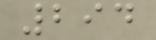294
